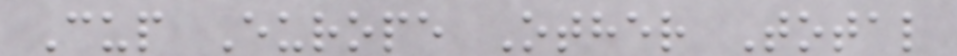Cup Europe Other Total
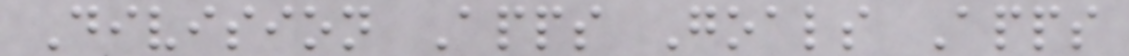Division Apps Goals Apps
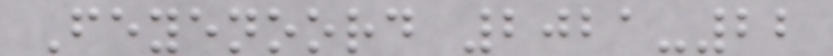Feyenoord 2021-22
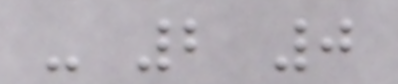- 2 0
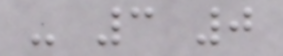- 3 0
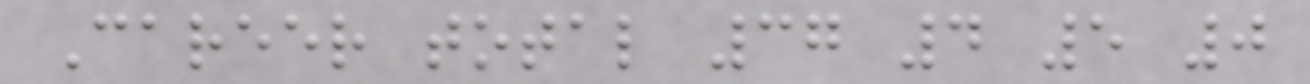Career total 37 4 5 0
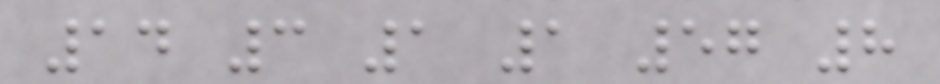14 3 1 1 57 8
